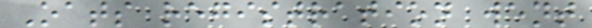Oats registration went
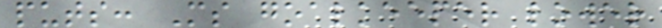puts: Ms goalkeeper lower
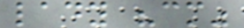lady "cm"
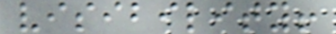visibility!
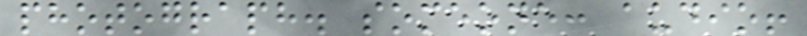photograph. someone: audio!
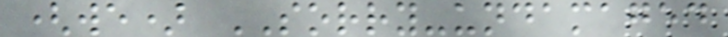(we) SORRY-undamaged
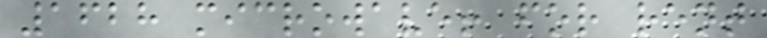1628 microwave! for rent
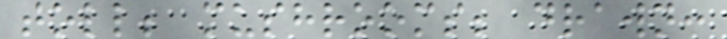toll; mushrooms; drawn:
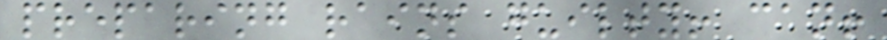preparing rains guilty! can!
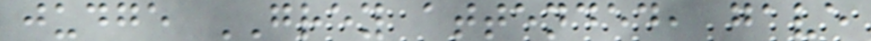judge GREY attended, gave
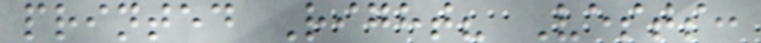printed Right? Vests:
